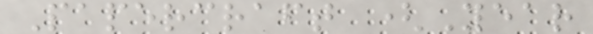Papercraft (Year
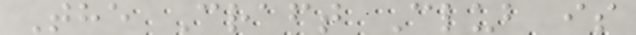The Craft Club is
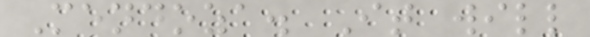Mendoza. It will
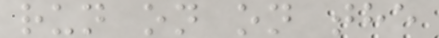run on on the
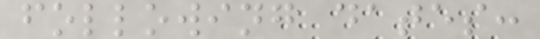following dates:
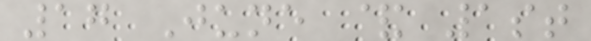17 June & 1st
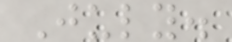July.
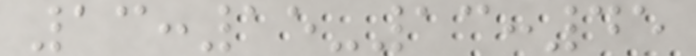13:15-13:45
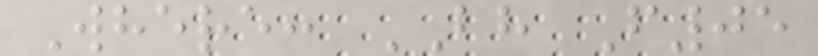Where: BH F05
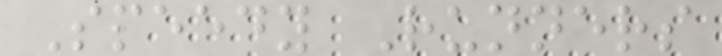Speedy Runners
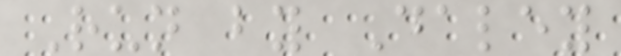Run by Daley
